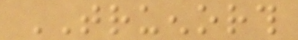TRUENORTH
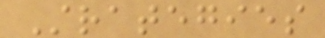Strategies
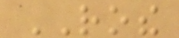ROTHE
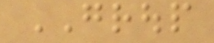GROUP
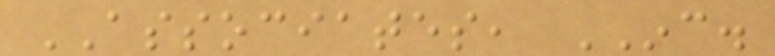ASSOCIATES, INC.
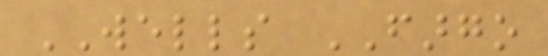WELLS FARGO
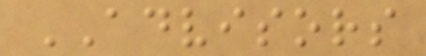ADVISORS
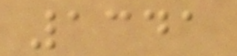1341
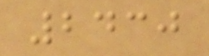2430
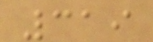319
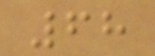68
